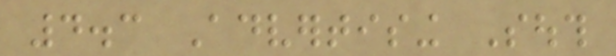4.3 Advertising South
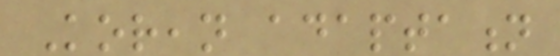Korean adaptation
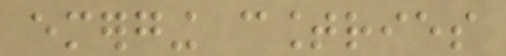emerging countries
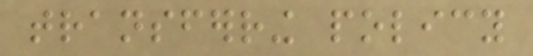transferring policy
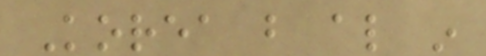Korea but also in
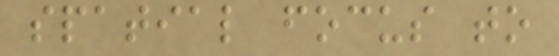spatial focus to
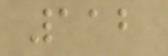112
